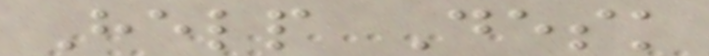Help Desk
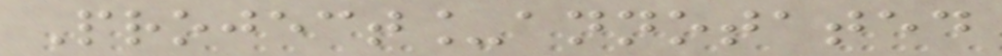Project_annotated
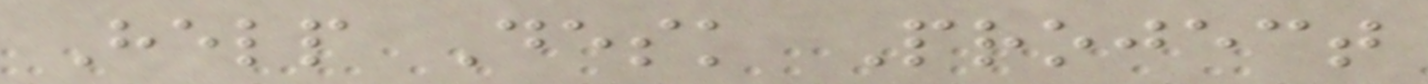Help Desk Project
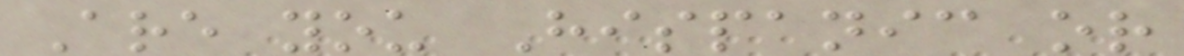Are you Hispanic or
